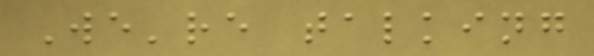We're talking
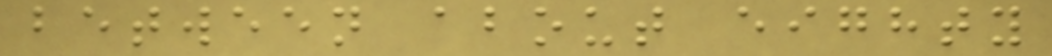between about eighty
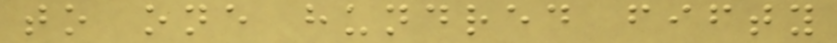to one hundred fifty
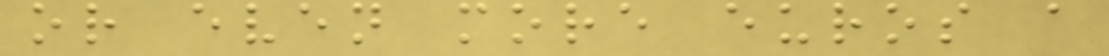or even more euros a
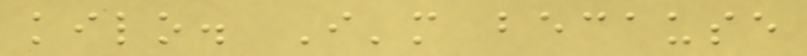kilo. I'm because
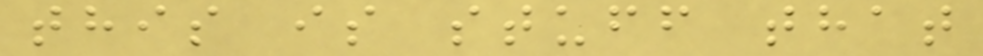this is stuff that
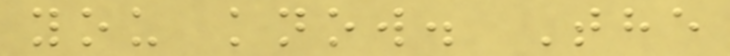you know. The
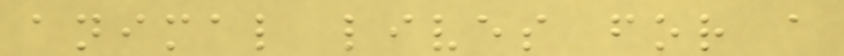animal lives for a
